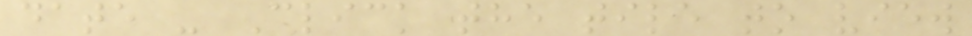date - Click the tile to view
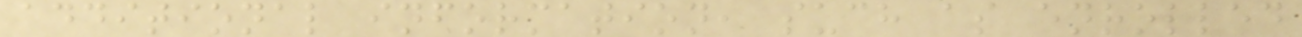additional information, such as enrolled
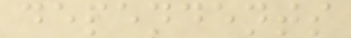dependents
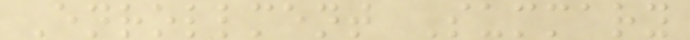Enrollment Summary
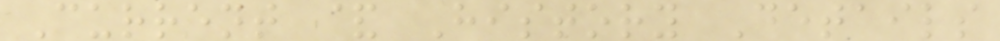Current & History Details
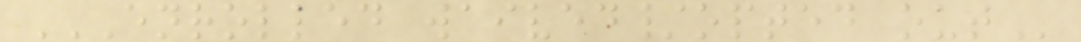ENROLLED WAIVED/OPTED OUT
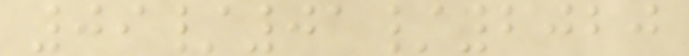09/01/2020
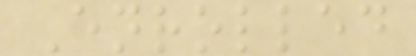Enrolled
